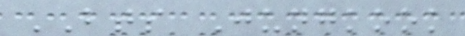BTS Jungkook
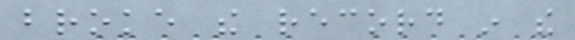broke the record in the
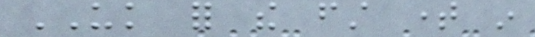UK for the first time in
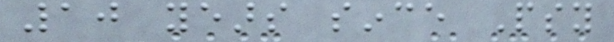10 years since Psy
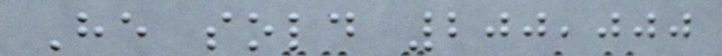He sold 200,000
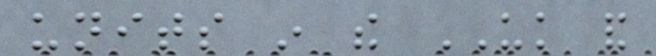units in the UK and
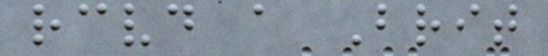received a Brit
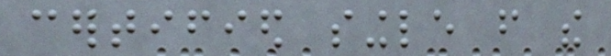certified single from the
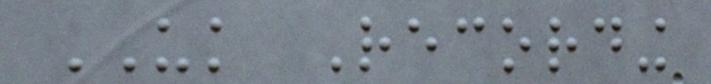UK Recording
